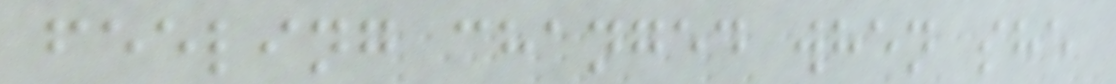feeling changed when she
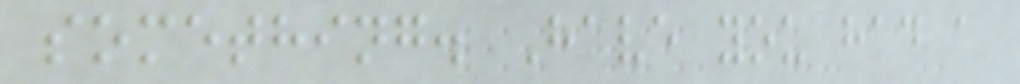something. Have you had a
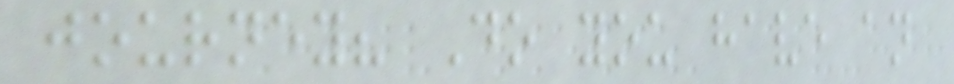journey? Do you have an
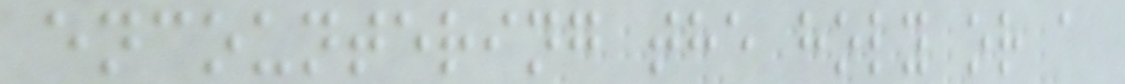encountering the holy or a
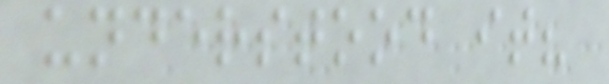understood it?
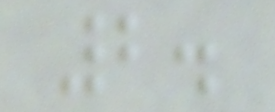2.
